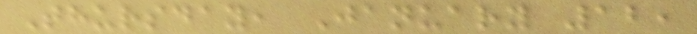Thursday, January 12,
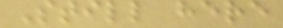Still here
